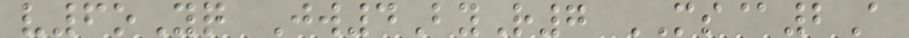v6oYq Jw4ByR7 MS@2A
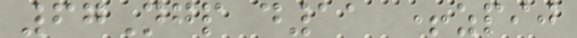67Ngp d11 +zpij
